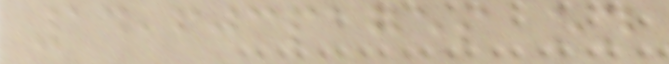14,603pages on
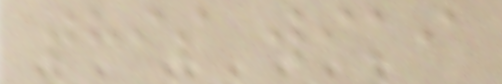this wiki
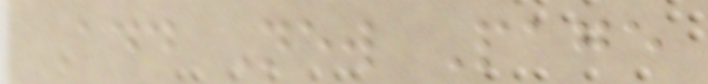Add New Page
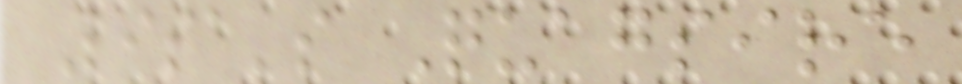Lisa's Quagsire
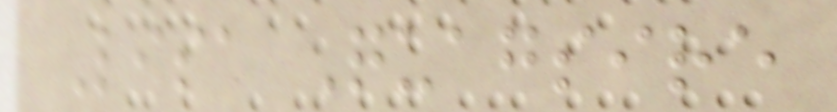Lisa Quagsire
